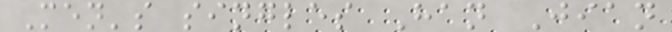Men's singles Han Jian
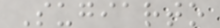Sugiarto
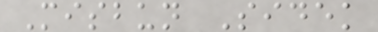Misbun Sidek
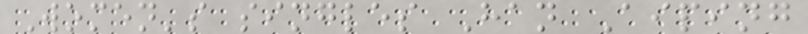Women's singles Han Aiping
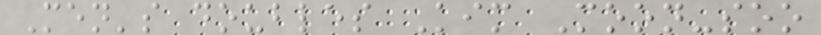Men's doubles Kim Moon-soo
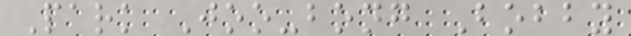Park Joo-bong Bobby
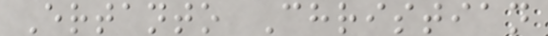Ertanto Christian
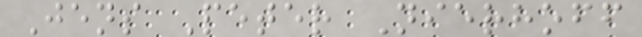Jens Peter Nierhoff
